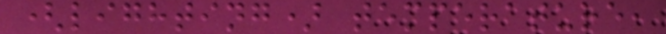(lighting) temperature,
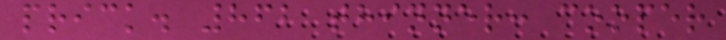prick. 862 thinner: cooper
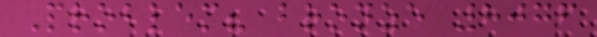Problem? bronze 8076
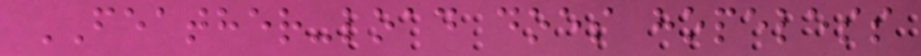FEATHER-load does hopeless
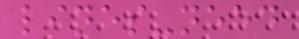lines-need
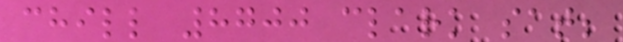chill 8700 clark sat;
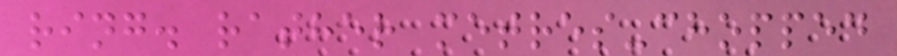ring. rather metres-chopped
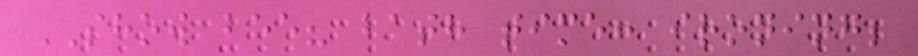SHOW bee? bath time: ironing;
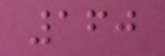160
